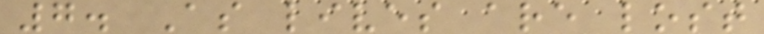7. As lives are lost
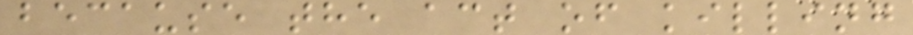because the act of killing
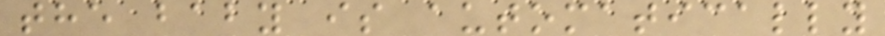the baby is automatically
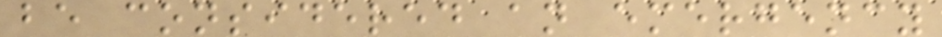be considered an emergency
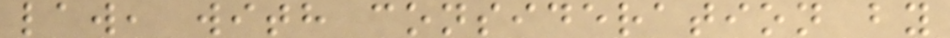law, with consideration by
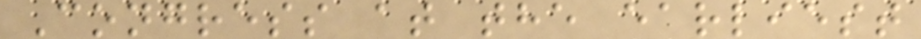Congress at the earliest
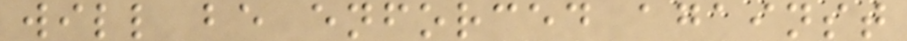will be enforced against
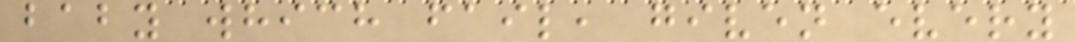baby which fail, given every
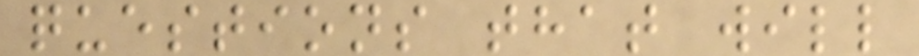questions that will
